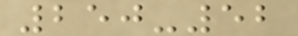250-52
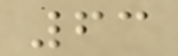63
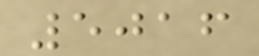5016
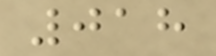018
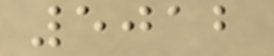5012
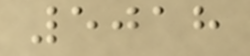5018
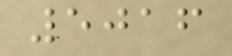5016
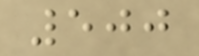500
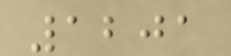1201
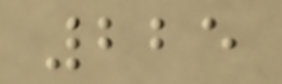225
